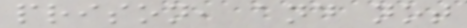prison, and not
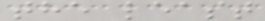the least
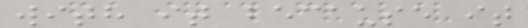with it because it
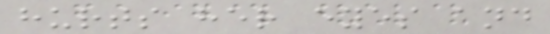hurts her eyes and
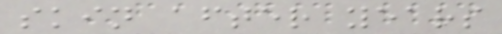skin after years
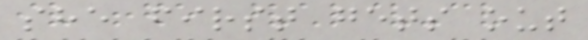she first gets out
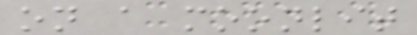on a moonlit
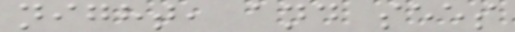night, and sees
